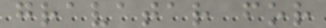gravatar for
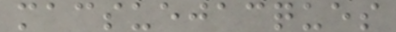macsuejacques
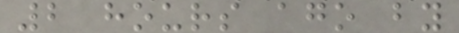2 hours ago by
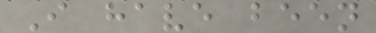I have been
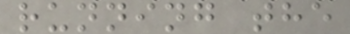running the
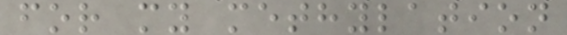for my methylation
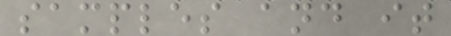samples and it
